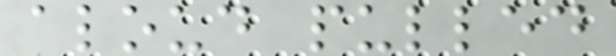aloud pulled
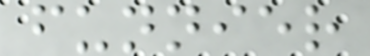funnier
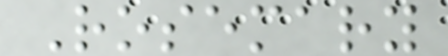Rosemary
